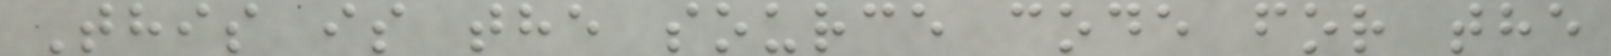This is the source code for the
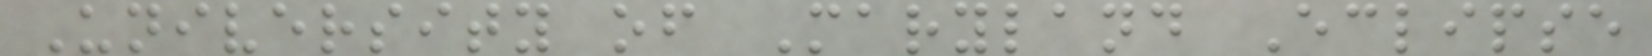University of Maryland Eclipse
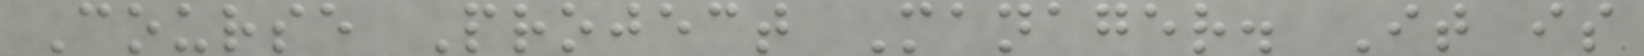Course Project Manager. It is
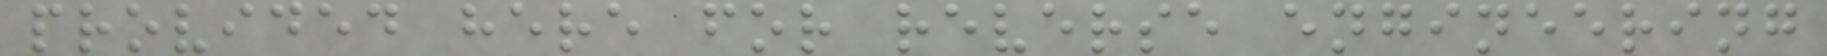provided here for reverse engineering
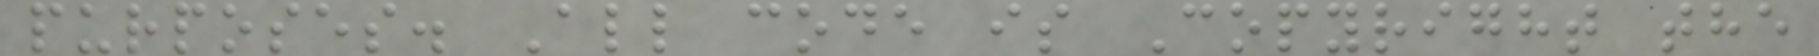purposes. All code is Copyright the
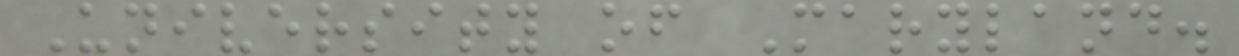University of Maryland.
